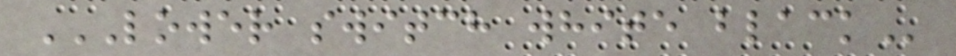LOWER SWITCH WHITE BLACK
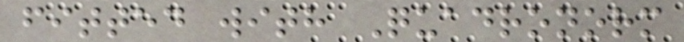fitted with Quadronorm
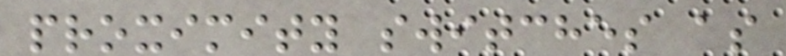proximity switches as
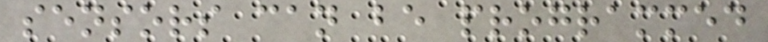sensors can be programmed
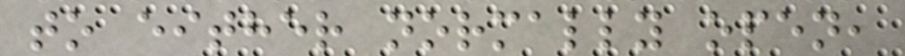to either normally open,
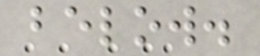below.
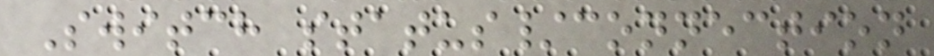Switch status/connection
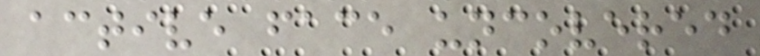active face uncovered
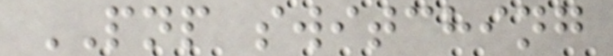PNP switching
